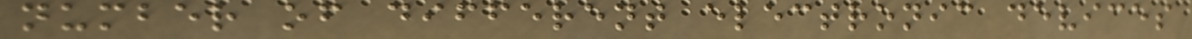number of different electronic devices
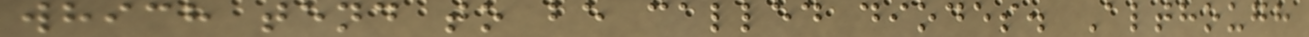which tend to be called diodes. Although
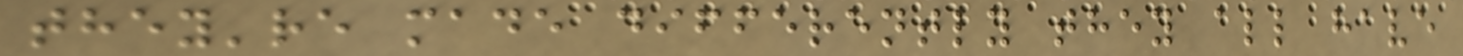they're made differently they all have
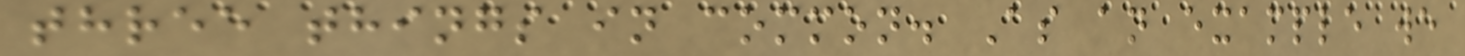three things in common. As an example we
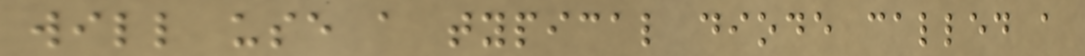will use a typical diode called a
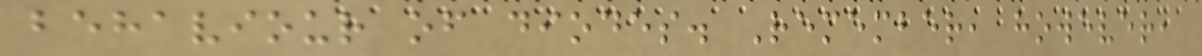behaviour of diodes. Remember, however,
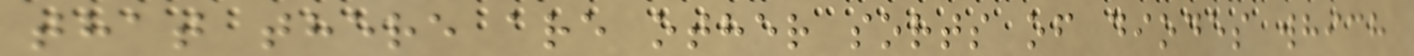that there are other sorts of diodes which
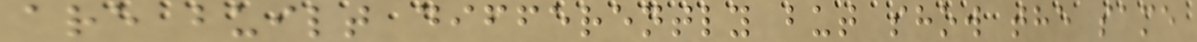are built differently but show the same
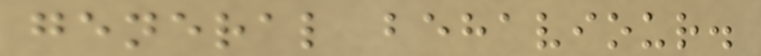general behaviour.
